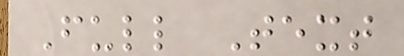Full Text
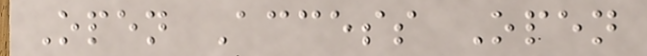Open Access Open
